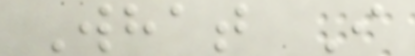What I
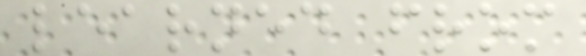learned from
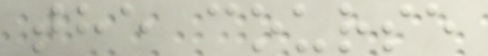the course
